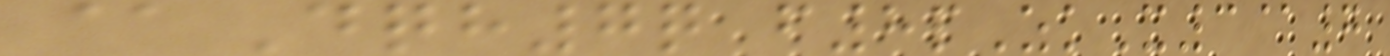@Dqh7q f8pZkX3@7
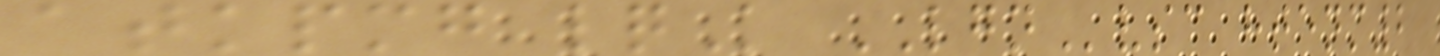atkpmg lqK LGNvsc htenm2
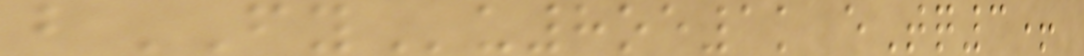bFYu8oe1k eTq3+
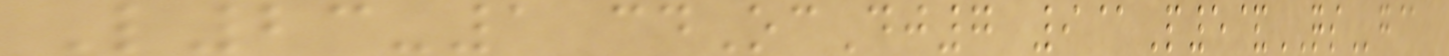L23-1 cdOcDj7 9@P5&QSg@
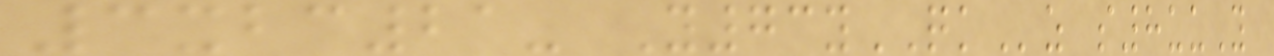3xbc21- Y73yQKz s8uuY
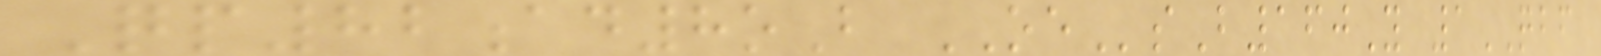Qp82ad8oB OEsB160Y 1QBF
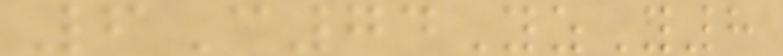6C74YzY8
